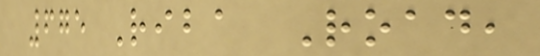675 Riba Road,
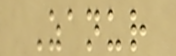Zanur
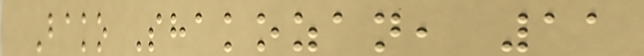Bako Shakozan, 11
